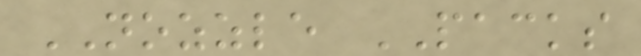NOZZLE PACKS
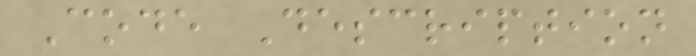Code Description
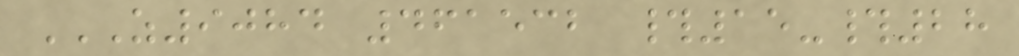Z9084 461532 #15-#28
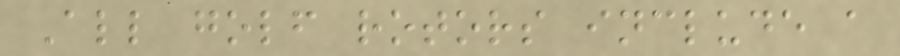All golf rotors include a
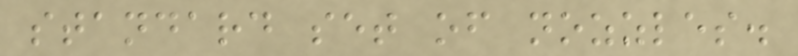standard set of nozzles.
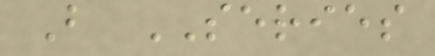B SERIES
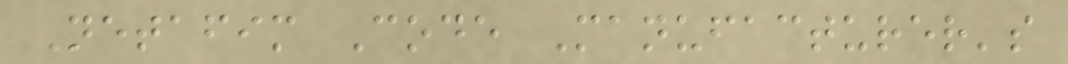Netafim Code Manufacturer's
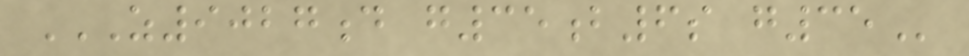Z9027D G35B6S G35
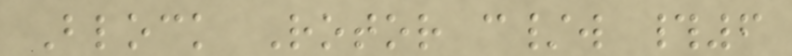Block Rotor c/w #6
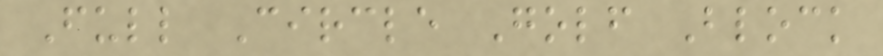Full Circle Golf Block
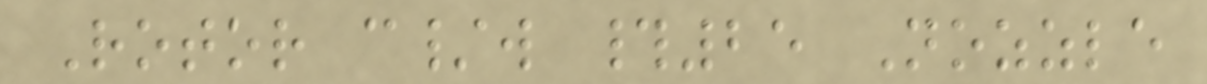Rotor c/w #25 Nozzle
